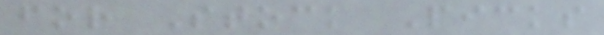for Stock Picks
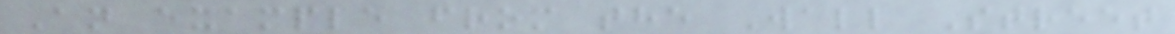An example from the Wall Street
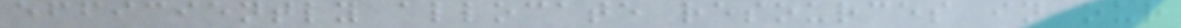efficiently allocate resources in our
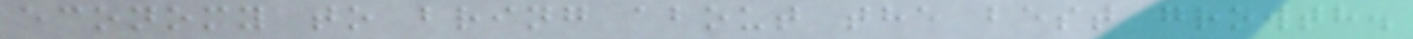economy to bring about the best growth.
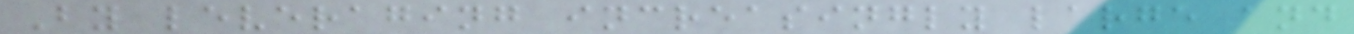By leveraging increasingly large and
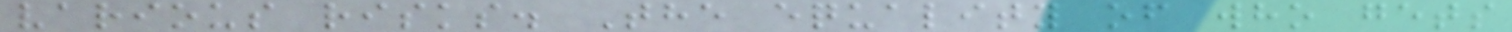various risks. The equality of who gets
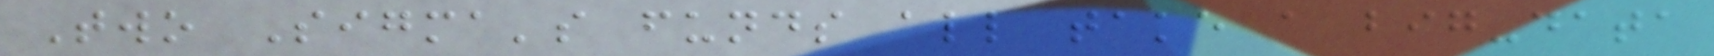Two Sigma's funds all take a big-data
